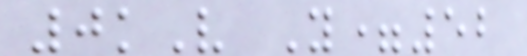0kV Y=52
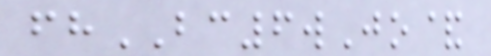fhBC6wJo&
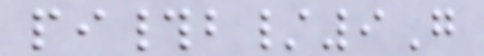pi#b/9G
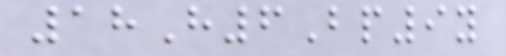18H6Bp9y
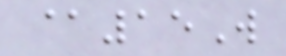@15W
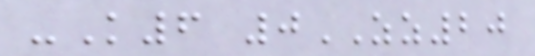-K6 0ZZ20
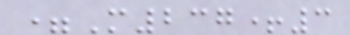=M237+3
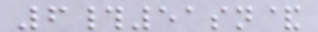6#51sn&
